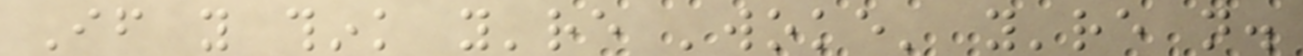If you think you're 'woke' you're not.
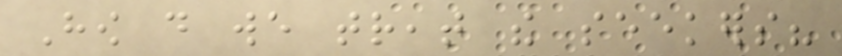How do we treat the seekers?
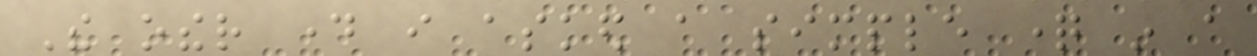The other day i asked a simple question in a
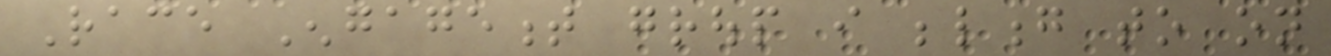Race Engagement group i belong to on
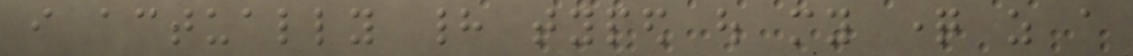i actually had typed out my question as a
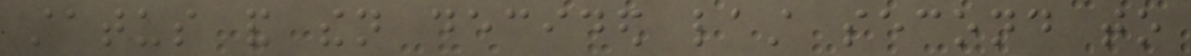status and then decided last second to
